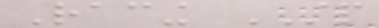Racing STP
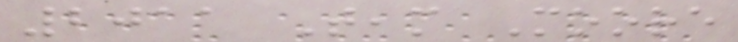2011 Team Moore
